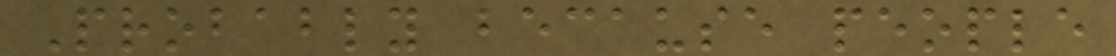Probably because people
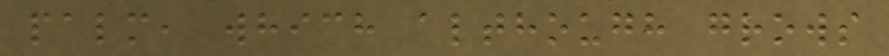palm, which although grows
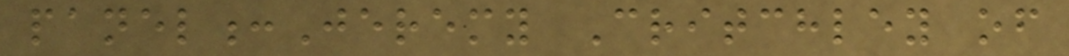panel:Jeremy Critchley of
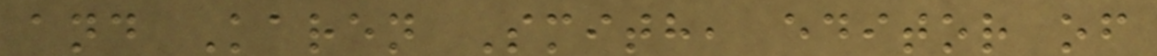and Karen Smith, editor of
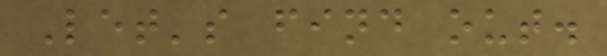Let's find out.
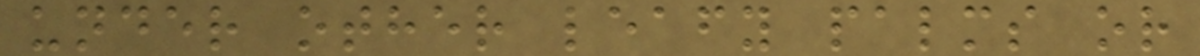under other leafy palms or
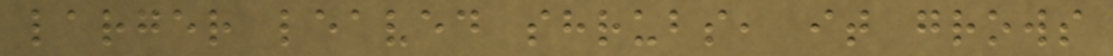larger leaved shrubs, it grows
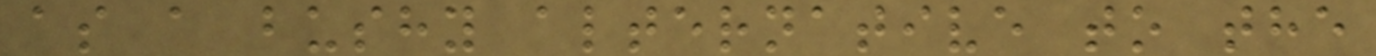as a bushy alternative to the
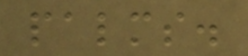palms.
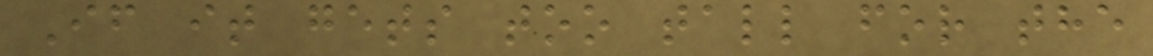If it gets too tall for the
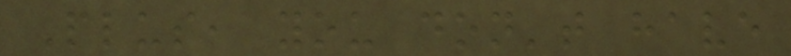Plus, you don't have
